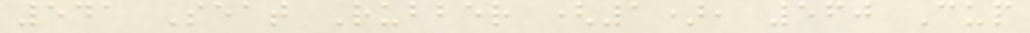541 Seat Rubber (1), 560 Cup
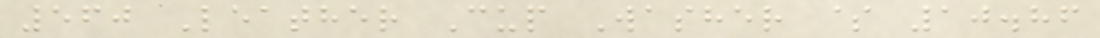560 Leather Cup Washer $ 10.86
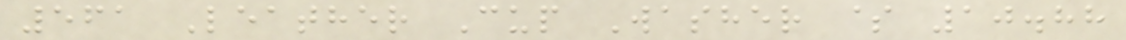561 Leather Cup Washer $ 10.88
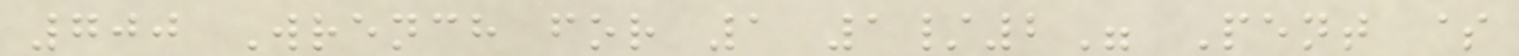700 Wrench for 1 1/2" Pent $
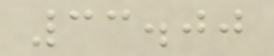33.00
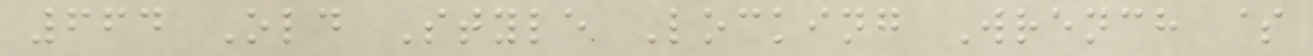664 Old Style Locking Wrench $
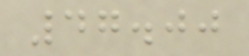47.00
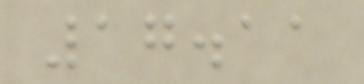17.11
